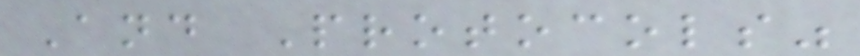And Protocols"
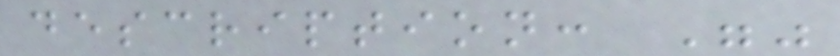description: ""
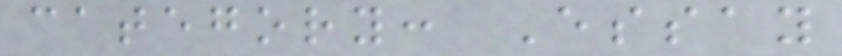category: Essay
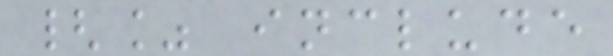{% include
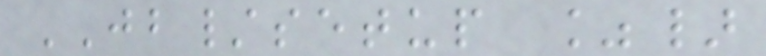JB/setup %}
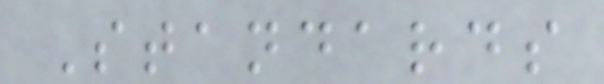Standards
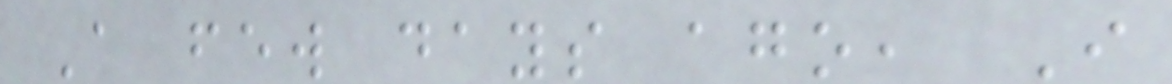A few days ago, I
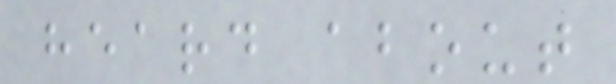heard about
